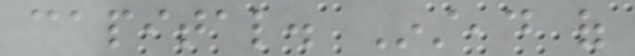capital. Instead of
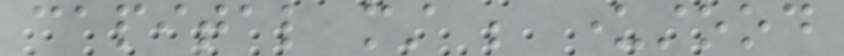capital must be understood
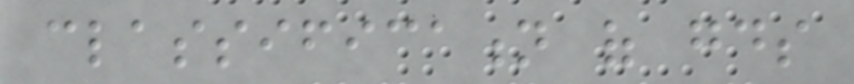classification of goods
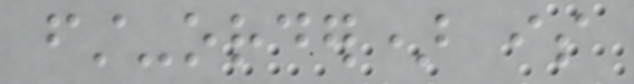first-order) is
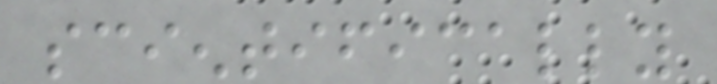scientifically
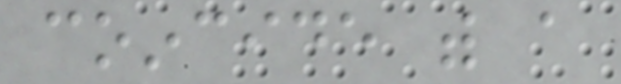coincide with a
